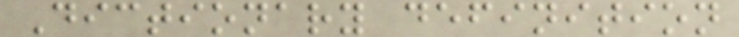Dictionary definition
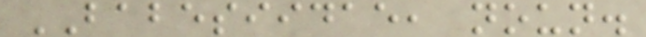BABESIIDAE, noun.
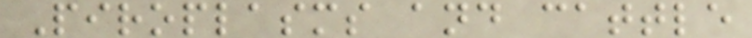Piroplasms and cattle
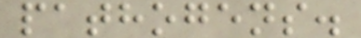pathogens.
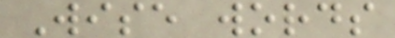Wise words
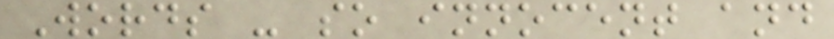Words - so innocent and
